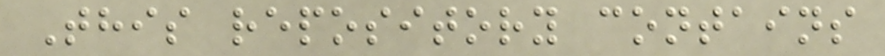This repository contains
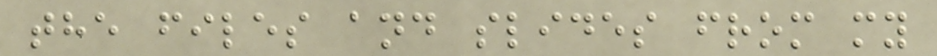the files and slides from my
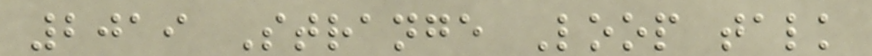2019 Strange Loop talk
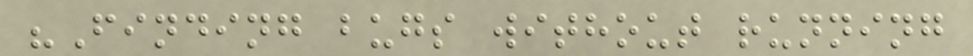"Finding bugs without running
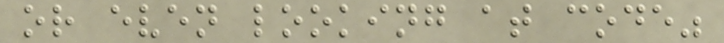or even looking at code"
